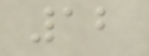12
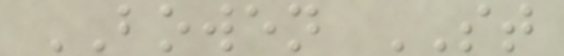BOWEN ST
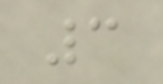3
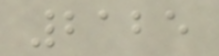2125
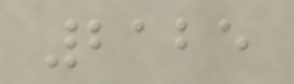2125
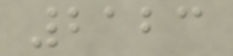2123
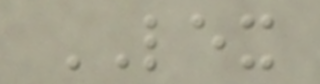LEX
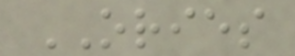ORIES
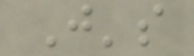J's
